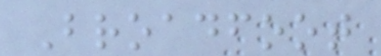Broadfoot
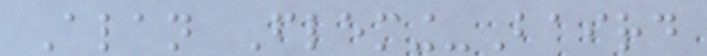Alan Fleming-Baird
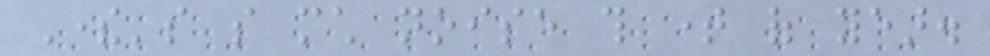There's so much noise this time of year.
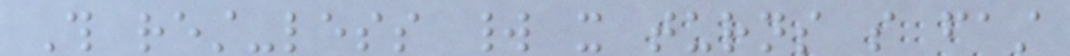This rest-less world it turns so fast
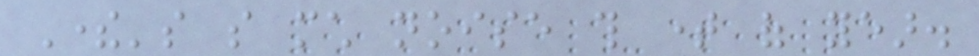There's so much noise this time of year.
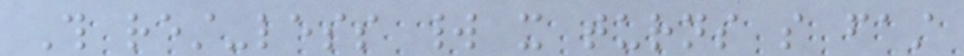This rest-less world it turns so fast
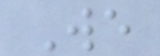We
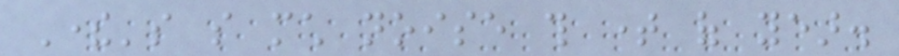There's so much noise this time of year.
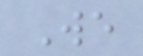We
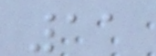11
